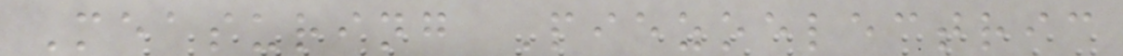Measuring Piezoelectric
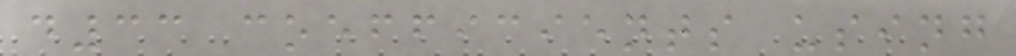d33 coefficients using
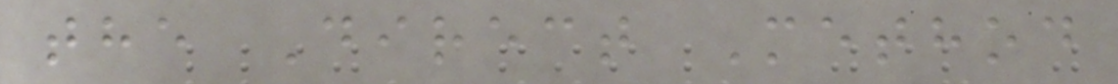the Direct Method
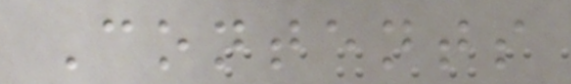Contents
